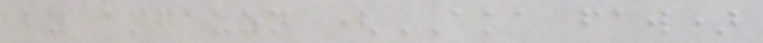by amfauzn (AKA faw)
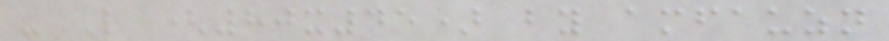- L (80x45) by amfauzn
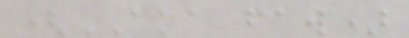(AKA faw)
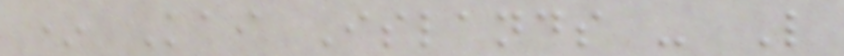* Kai Islands - L
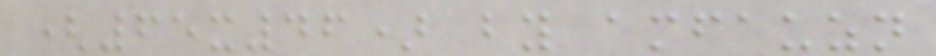(65x46) by amfauzn
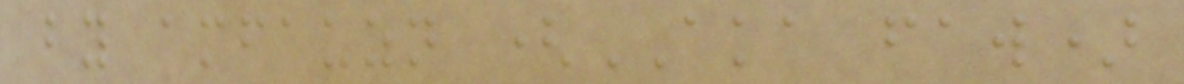by amfauzn (AKA faw)
